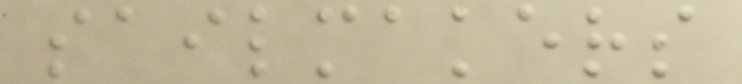sailmakers
